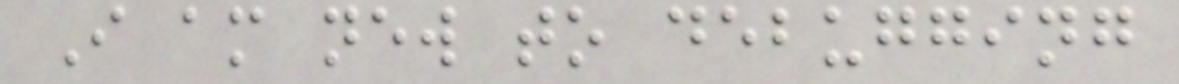I am new to debugging
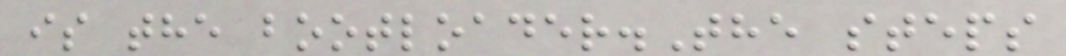is the bootloader.The steps
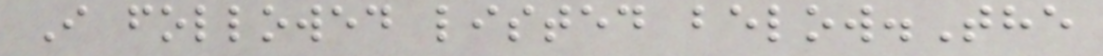I followed listed below.The
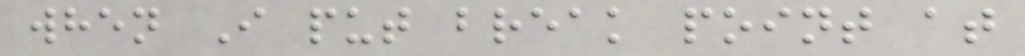when I put break point at
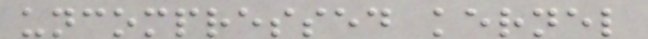uncompressed kernel
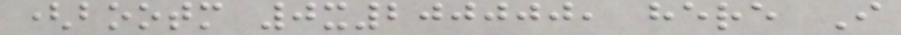(bootm 0x200000, here I
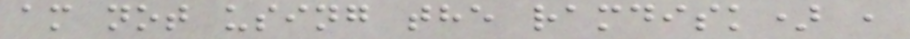am not using the ramdisk) ,
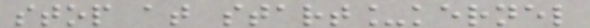stop at start_kernel
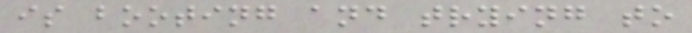is booting and trying to
